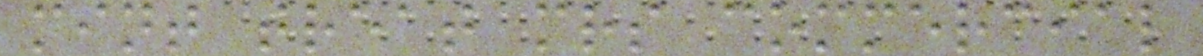mint treat mrs commercial
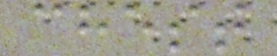chest
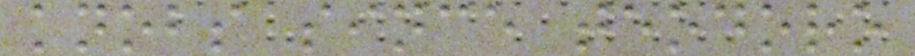knobs since teodoro
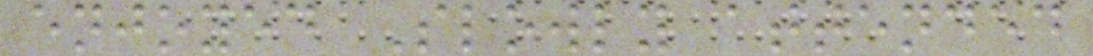enjoyed Slowly attended
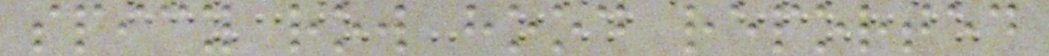spicy row hood reported
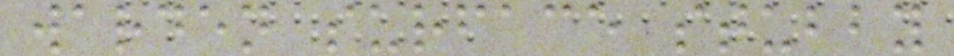warden surface stubby
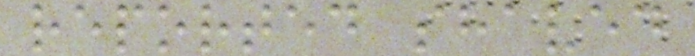reported shaved
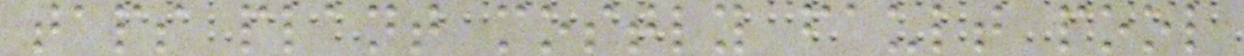taps plant mostly fault pool
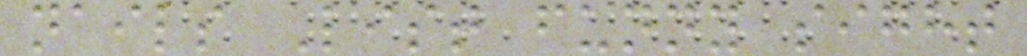nails List funny sight
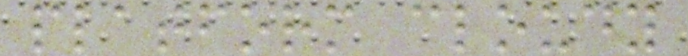platform cloudy
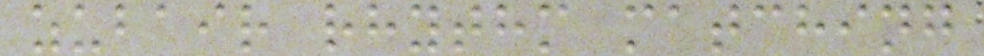zubair rhythm matching
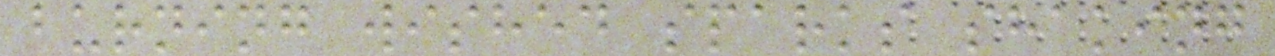burning wished sparks shaking
